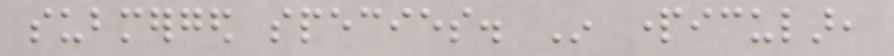submerged species. In particular,
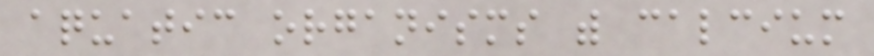aquatic organisms with calcium
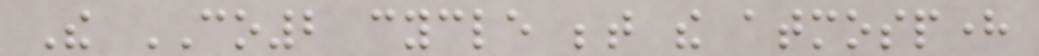The CO2 cycle between the atmosphere
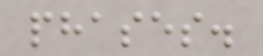phases.
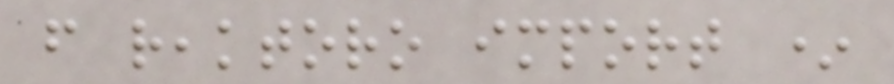from reaktoro import *
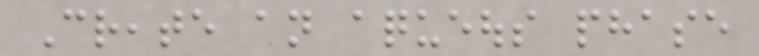Create an aqueous phase
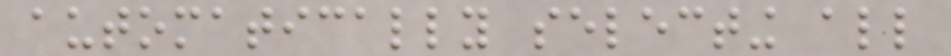automatically selecting all
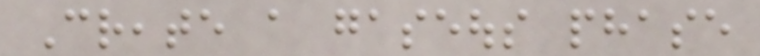Create a gaseous phase
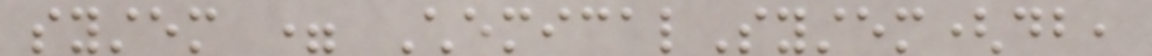system = ChemicalSystem(db,
